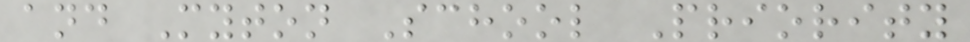and Myton School Priority
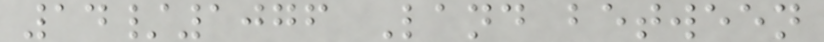14/1076 Land between
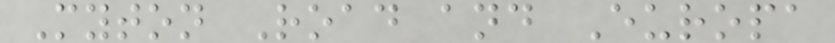Myton Road and Europa
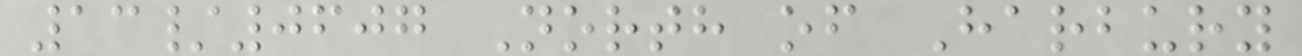13/0607 North of Harbury
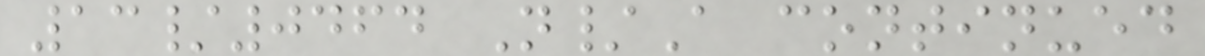13/0464 N/A continued
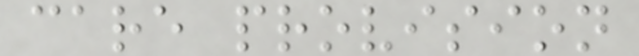care provision
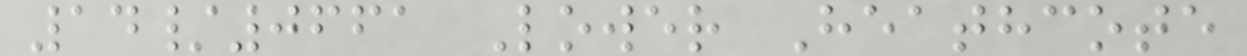14/0661 Lower Heathcote
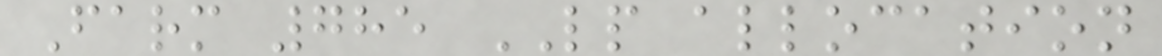Farm 785 LP allocation
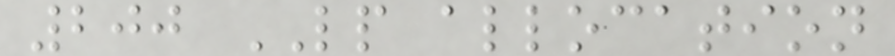200 LP allocation
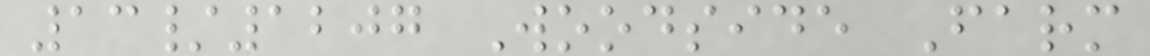13/1207 Woodside Farm
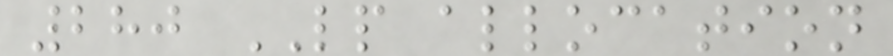280 LP allocation
